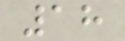18
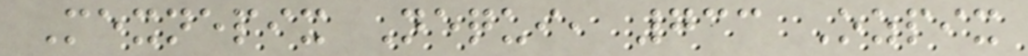Mexnepix Nequi, 733 Ozpix
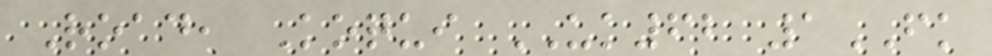Road, Koqui UK62 1FK
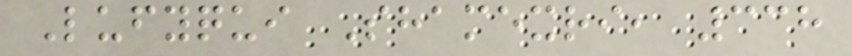Lufyqui Shamexri, 338
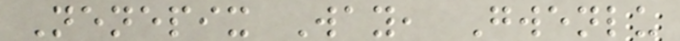Nenepix Way, Gwenlu
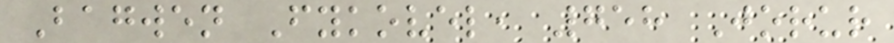Bagwen Fykovel, 758 Jorur
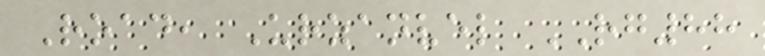Road, Urzanvel RG88
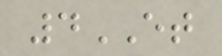4ET
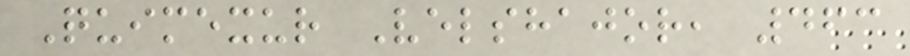Quimexur Velshajor, 463
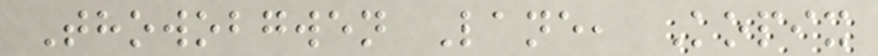Thowobgwen Lane, Kopix
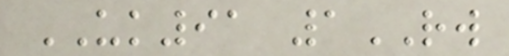UK91 1RW
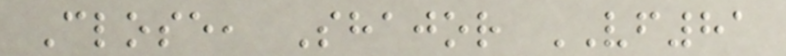Close, Shajor VF81
